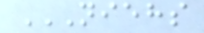NIEHS
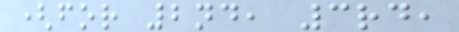(for 2nd, 3rd,
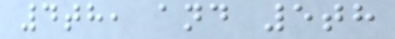4th, and 5th
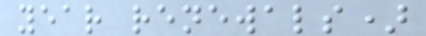year renewals)
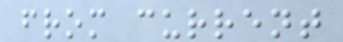from current
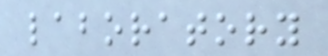laboratory
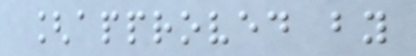[approved by
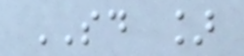SD ]
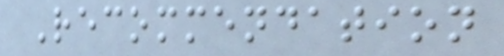Recommendation
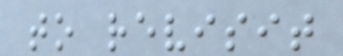to revisit
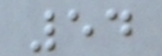54
